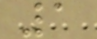1
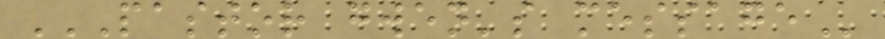PASTOR GWEN'S MESSAGE
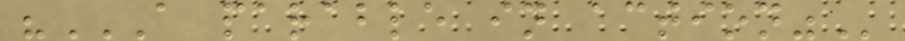"A PARABLE IN ACTION"
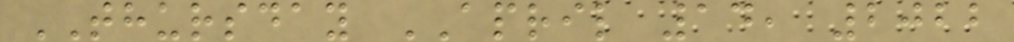THURSDAY APRIL 14, 2022
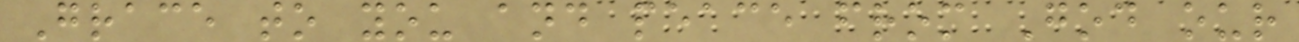Grace to you and peace from God our
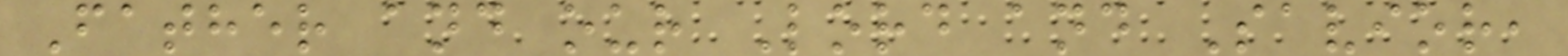Father and our Lord and Savior,
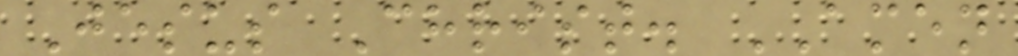Jesus Christ. AMEN
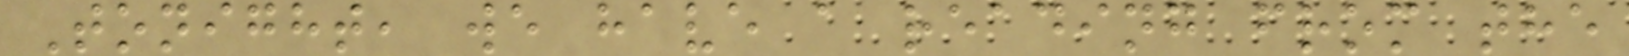Tonight, we have a reading from the
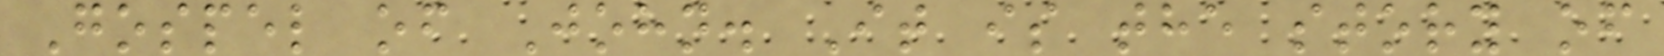Gospel of John. It is the story of
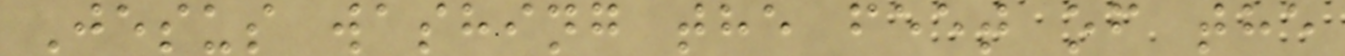Jesus washing the feet of the
